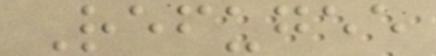Refugee
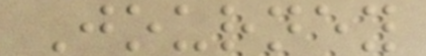Journey
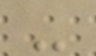-
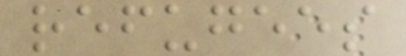refugees
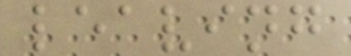leaving
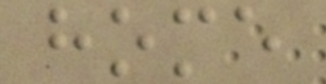home
